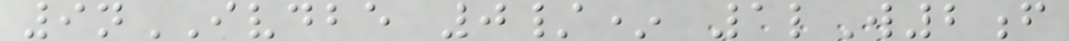9nIVDBE 0/* 1lW2f
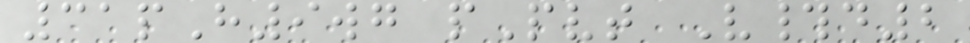31pH9wg pPvt V#d2
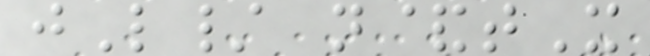jL/ n&tX
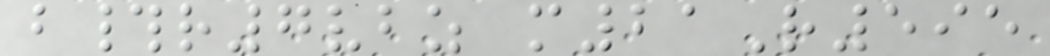b#r7vbz m21R595
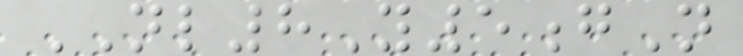NL8Y5gN
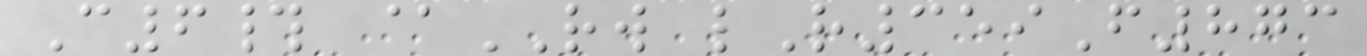C6# @RW lR359F873
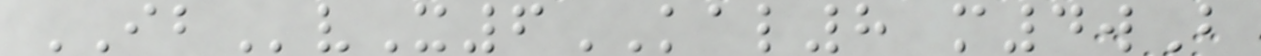IBvX6KAL8 m4wB
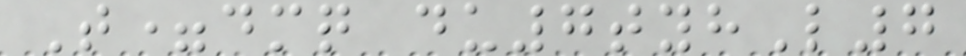T=dmq du7tyhL7
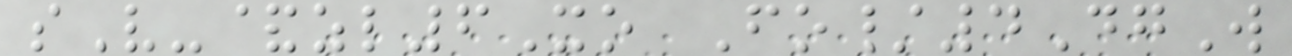sV-&zl6Xo Fo/4DgW
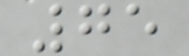75
